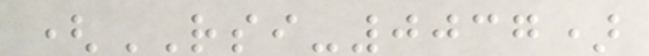(RSI-0037)
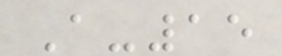A-15
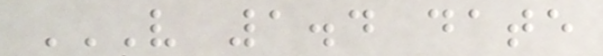V 1.4 DATE
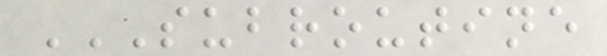SUBROUTINE
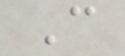C
